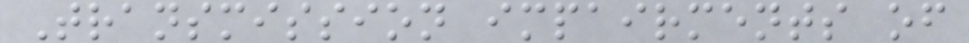Transmission impairments of
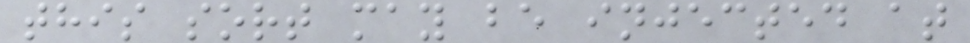this sort may be injected at
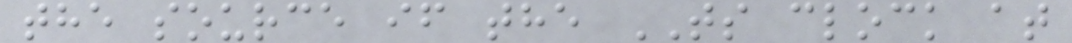the source if the TS clock at
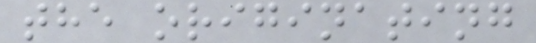the originating
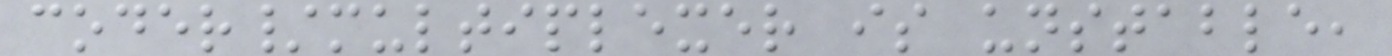coder/multiplexer is unstable,
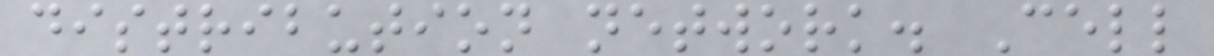distribution network. Cell
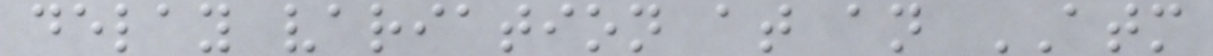delay variation at an ATM
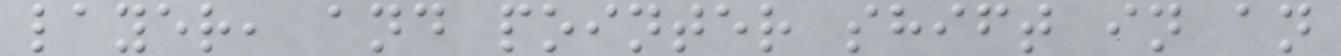layer, and pointer shift in an
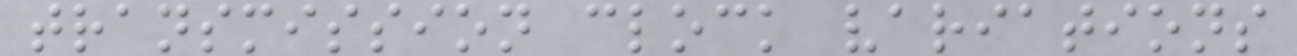transmission clock variations
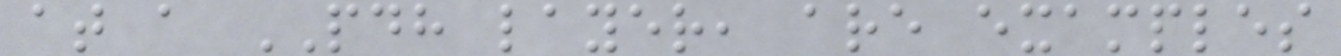at a PDH layer, are examples
